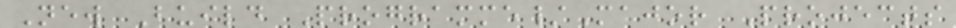New Build Programme/Major Projects
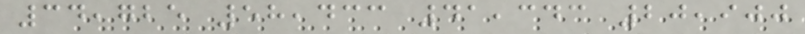34,725 58,433 41,343 20,900
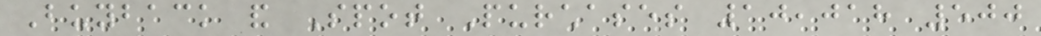Buyback and Spot Purchases 10,018 500
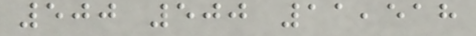500 500 11,518
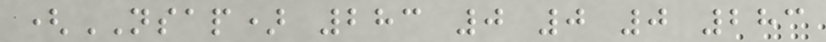(NSAP) 283 0 0 0 283
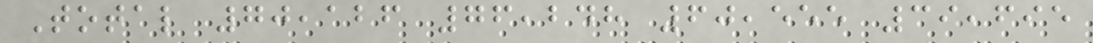Total 70,126 76,248 60,555 39,695
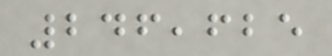246,625
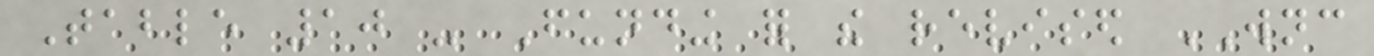Table 10 - Funding for the revised WNC
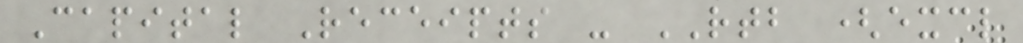Capital Receipts - RTB (excl
